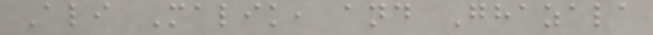Ali Malik, and Ghazala
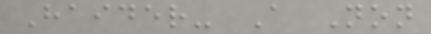Haider- A Non
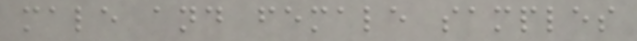male and female samples
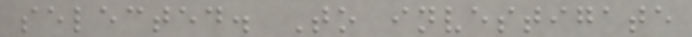selected. To investigate
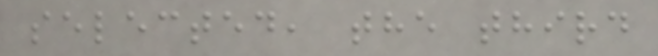selected, the third
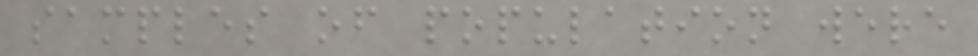samples of population were
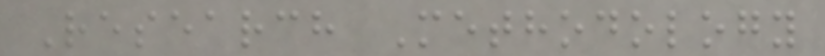Research Methodology
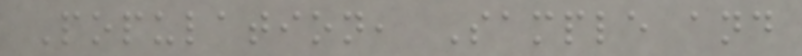Population, Sample and
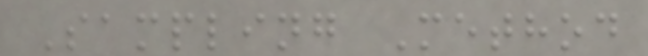Sampling Method
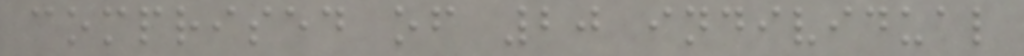comprised of 20 individual
